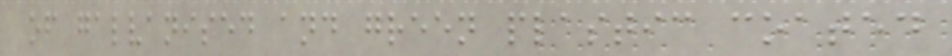of galvanised and green plastic coated
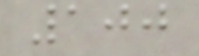100
